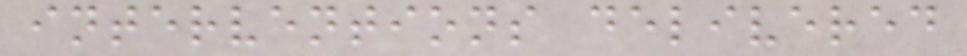interventions delivered
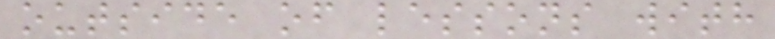outside of lessons with
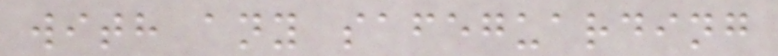with any safeguarding
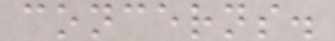concerns.
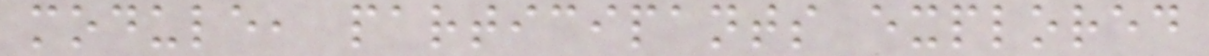module, participants explored
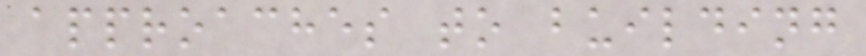approaches to building
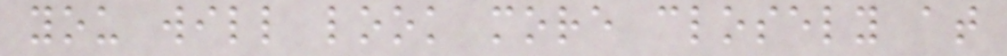you will look more closely at
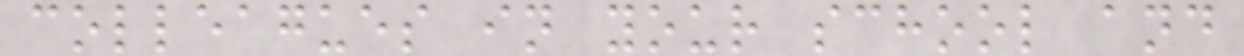colleagues in your school and
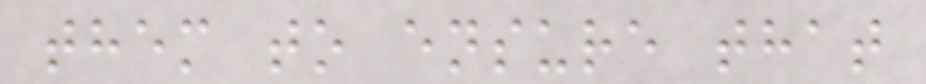them to ensure that
